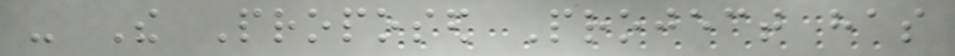- The Proposed Project has
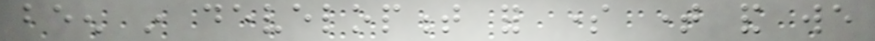been in development for some time and we
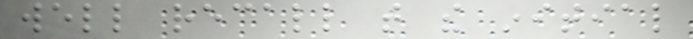well recall that the initial
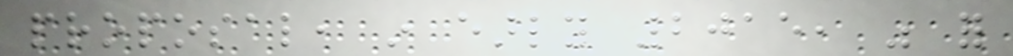proposal, in early 2015, was for
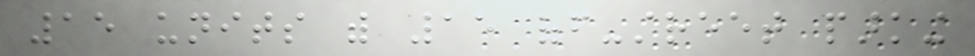15 units with 15 off-street parking
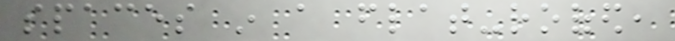spaces in a flat-roofed,
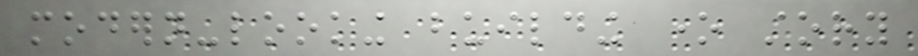modern-looking building one story
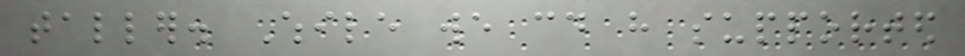taller. While we could have supported
